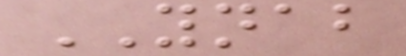YNAB
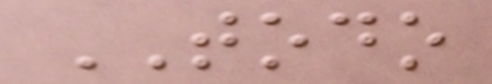TODO
